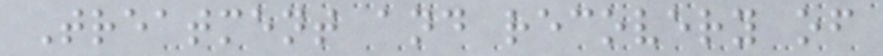Treatment and recovery of
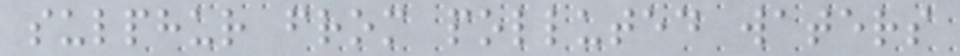sulphur from polluted waters
